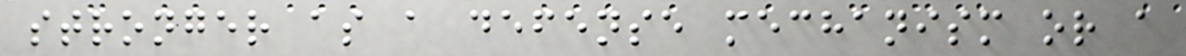stronger as a defense mechanism or a
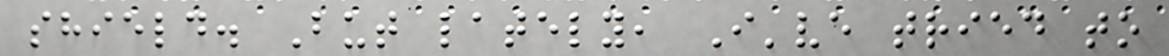shield. But lately, I've tried to
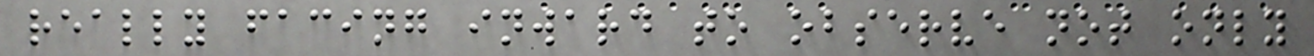really facing inward to observe not only
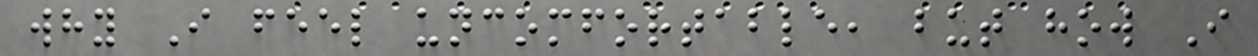why I feel uncomfortable, but how I
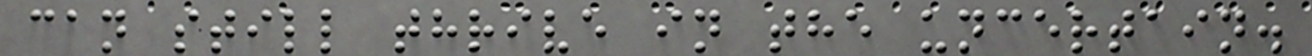can still thrive in the uncertain.
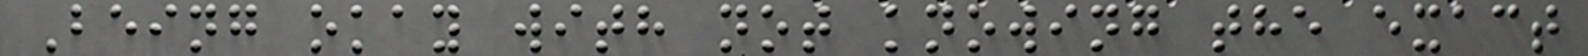Being okay with not knowing the exact
